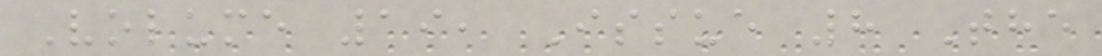Volume 19, Issue 8 The
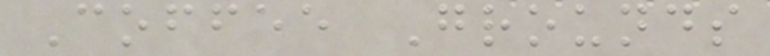Coffee Grounds
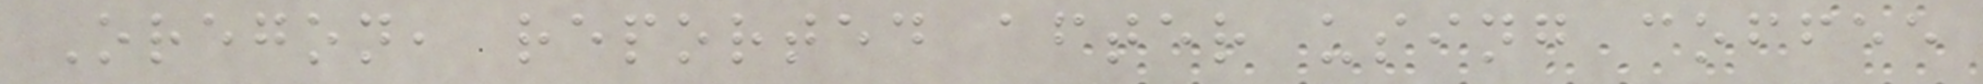Oregon, reported after using coffee
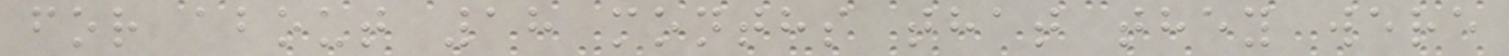for about 18 months that they were
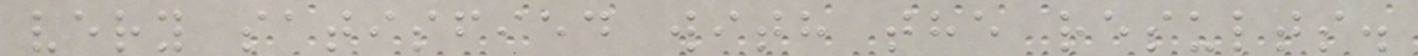very satisfied with the results.
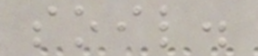soil.
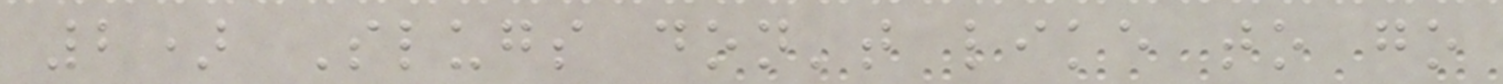2) Slugs don't like to go
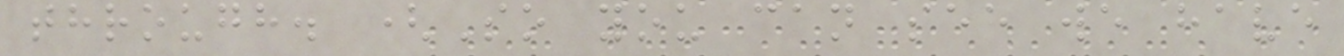through. (So you can see we have
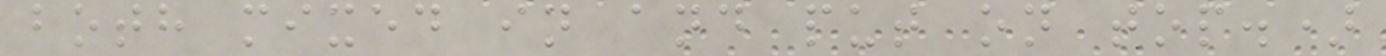both mixed in and put on top.)
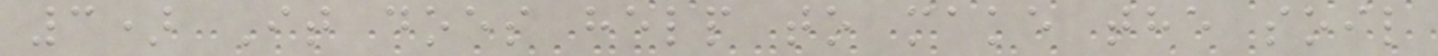3) It does help to make the soil
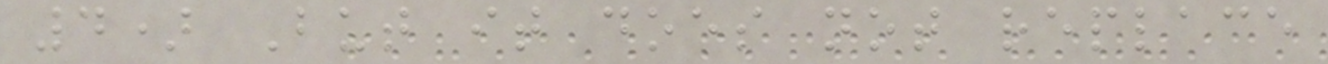4) But it does not replace
